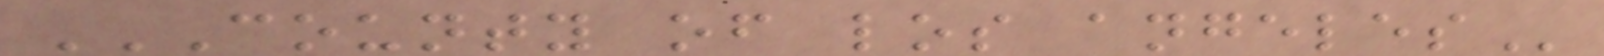COUNTY OF LOS ANGELES
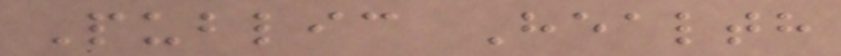Public Health
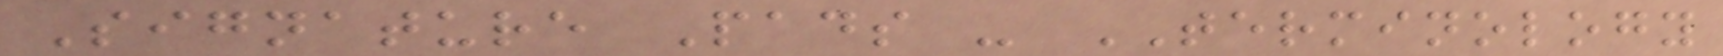Signature Pads - TERMINOLOGY
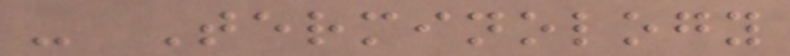- Terminology
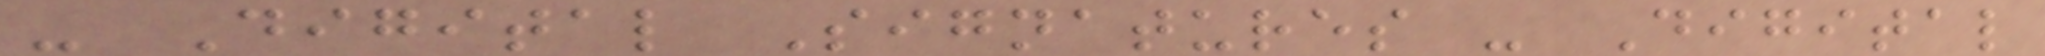- Digital Signatures - Digital
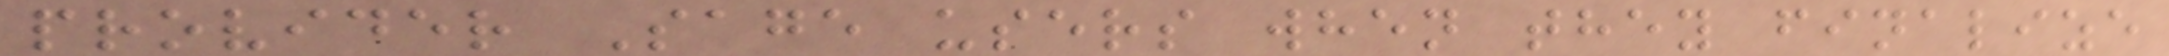provider Sage users when they finalize
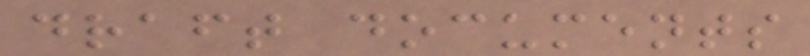draft documents
